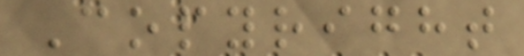Copyright
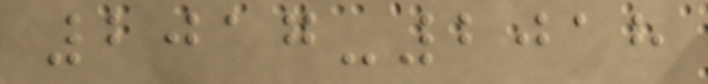2017-2018
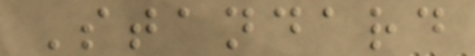Standard
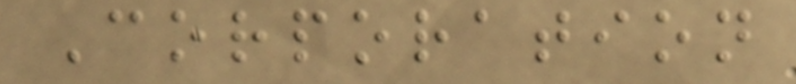Corporation
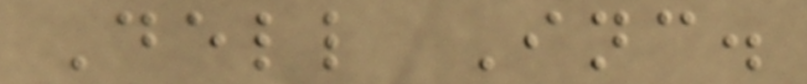Dell Inc.
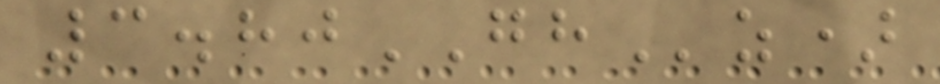3.80GHz)
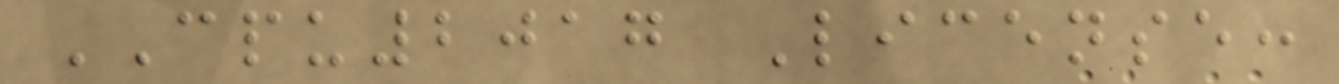CPU2017 License:
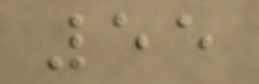55
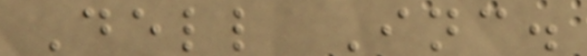Dell Inc.
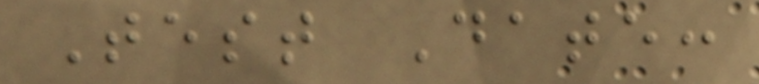Test Date:
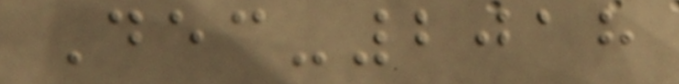Dec-2018
